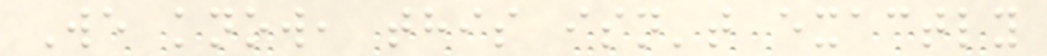We know, this isn't exactly
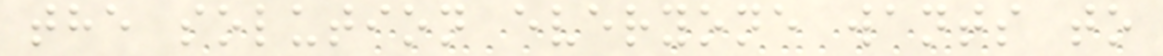the solution everyone wants to
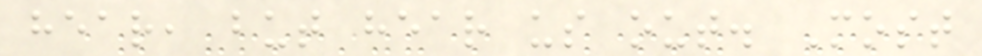hear, but hear us out. Most
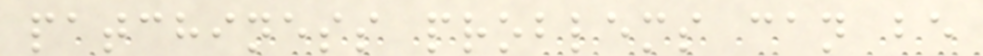patchiness problems can be
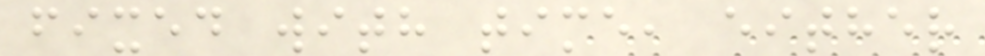fixed with time, either
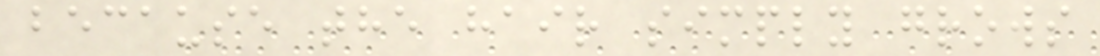because the hair simply grows
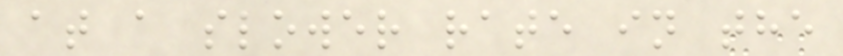at a slower rate in the
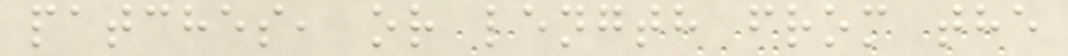patches, or length from the
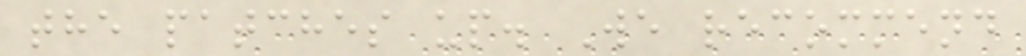the patches up. We recommend
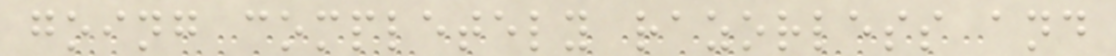going completely razorless and
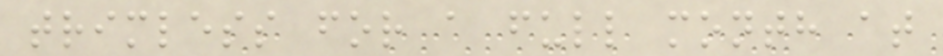trimless for a full month at
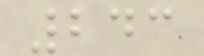243
